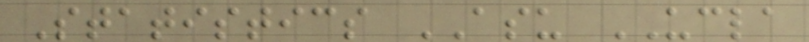Statistics ASU UCLA
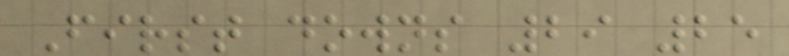First downs 29 25
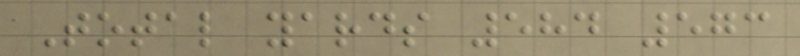Total yards 584 573
